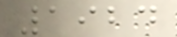1924
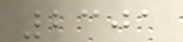2301
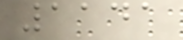1141
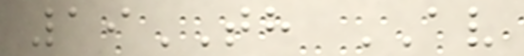19TH AV
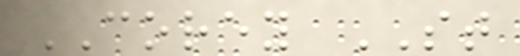COREY ST
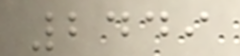2449
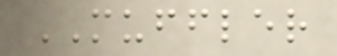MUFFLER
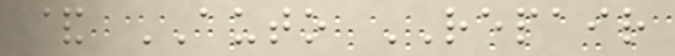& AUTO REPAIR
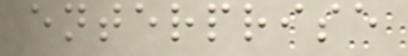enterprise
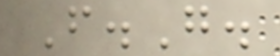F.G.
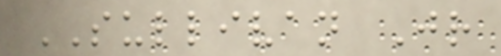SULLIVAN Jr
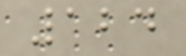124
